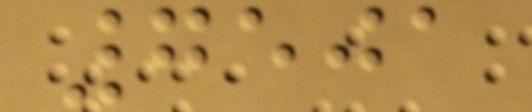7501
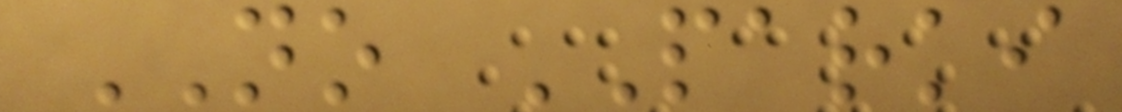NO PARKI
